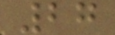27
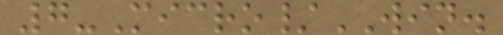7-Micro/WIN.
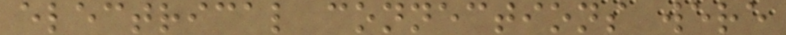electrical connections were
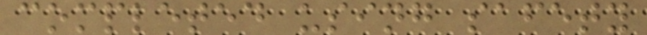completed using safety
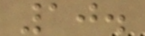10.
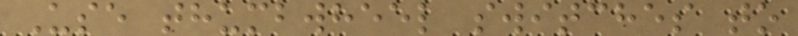Use thumbwheel switches to
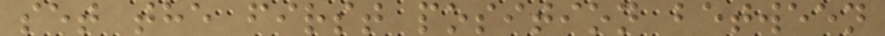set the first position between
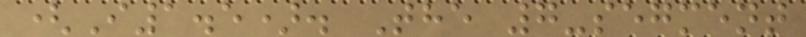(I1.5). The 7-segment
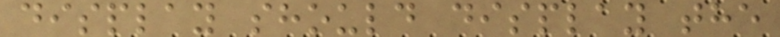display should display the
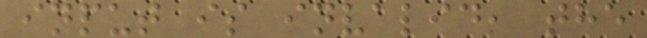input is invalid, the
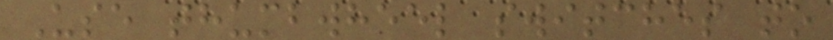Use thumbwheel switches to
